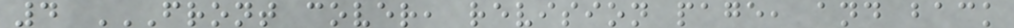4 FRONT COVER, REVISION PAGE, AND BACK
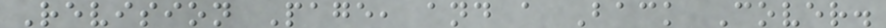Revision Page, and a Back Cover.
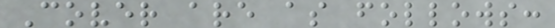Cover are as follows:
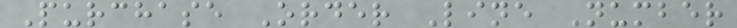Purchase Order Line Number
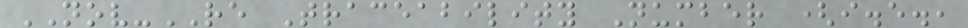NOV-RE Traceability Number (i.e.,
